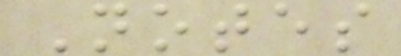Notes
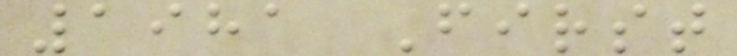1981 First
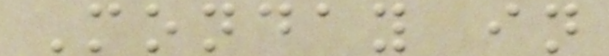Monday in
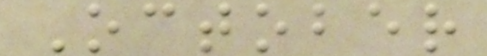October
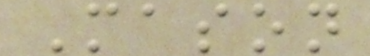Mason
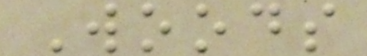Woods
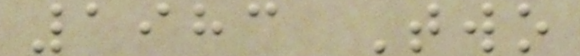1983 Two
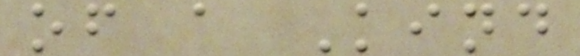of a Kind
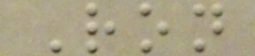Ron
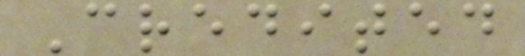Credited
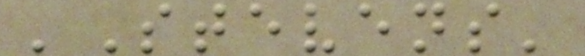'Stevens'
